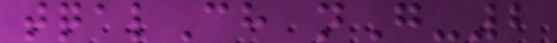tqalCh nG-2
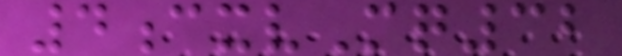4cxvMq32
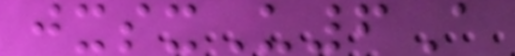jxsxU6A
